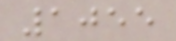1055
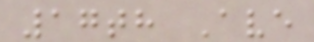17th Ave
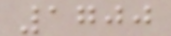1700
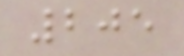205
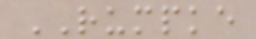RUMPKE
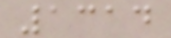1314
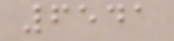6541
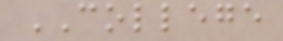COLLEGE
